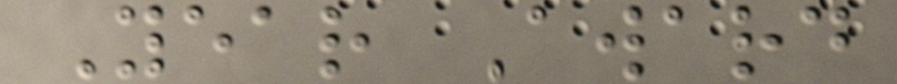Year Award
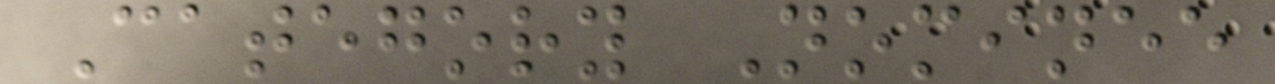Category Nominee
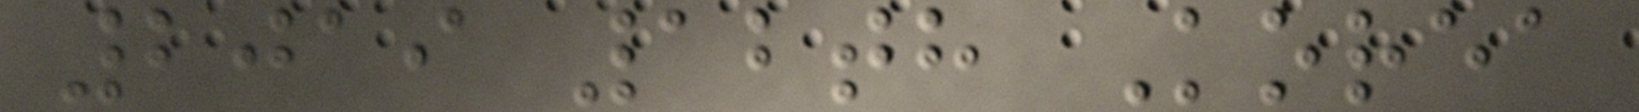2019 12th Korea
